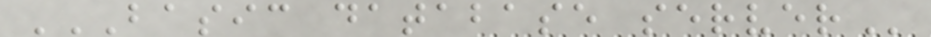BASIC DATABASE SERVER
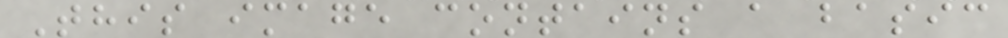This image contains a basic
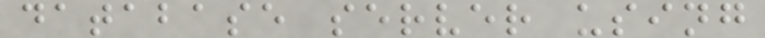database server using
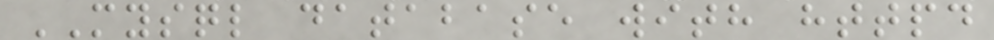MYSQL database with httpd
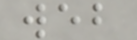web
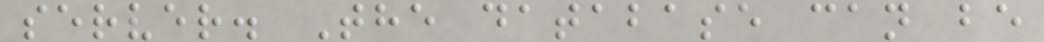server. The database can be
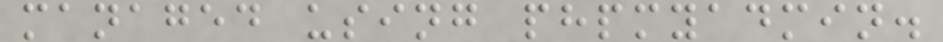managed using phpmyadmin.
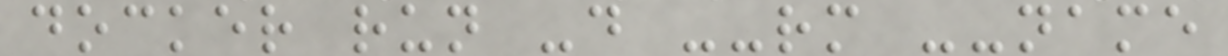docker run -d --rm --name
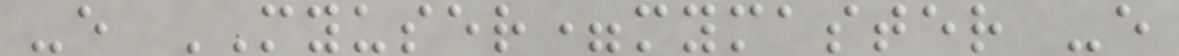-e MYUSER=mymaster -e
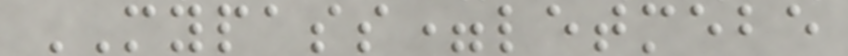MYPASS=letmebe
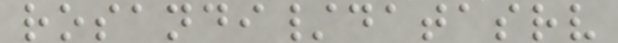rosandi/datasrv
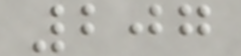207
